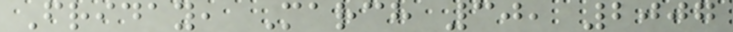Friday, March 30, 2007
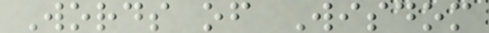Words of Wisdom
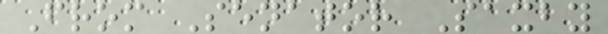From Senator Saxby
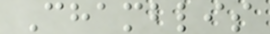Chamblis
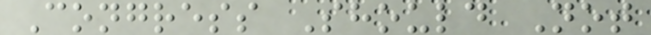Congress Should Not
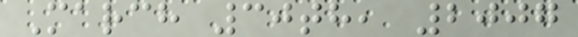March 30th, 2007
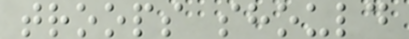troops should
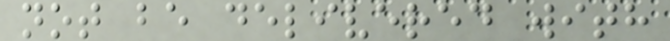not be delivered with
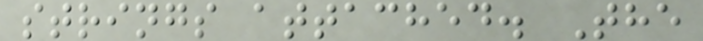strings attached. The
